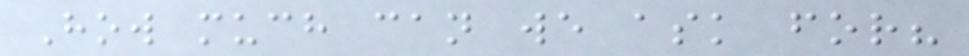How much can we ask for?
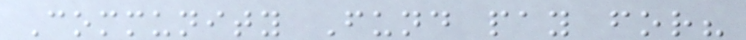Community Fund pay for?
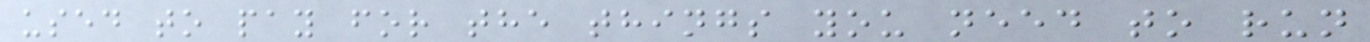used to pay for the things you need to run
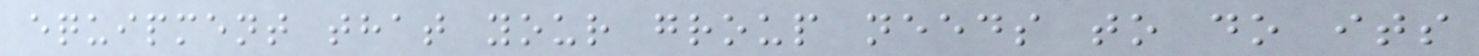equipment that your group needs to do its
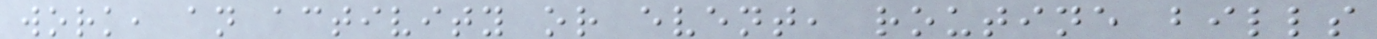work, an activity or event, routine bills
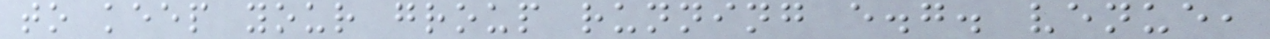to keep your group running e.g. venue,
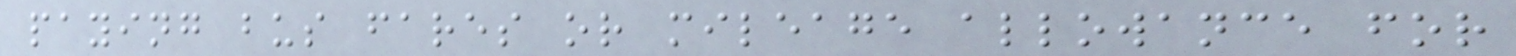paying bus fares or mileage allowance for
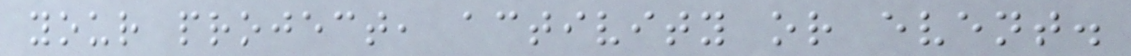your project, activity or event.
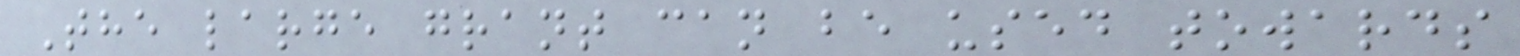The large grant can be used towards
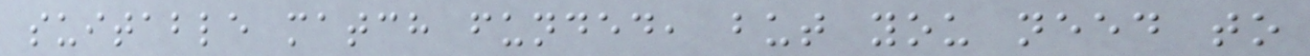suitable match funded, but you need to
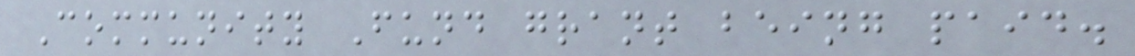Community Fund grant being paid.
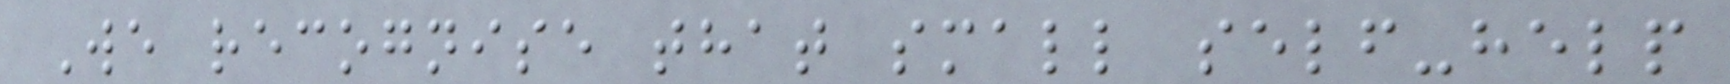We recognise that small self-help
